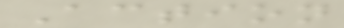Action
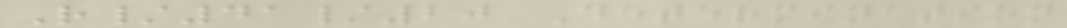R/41/20 Determination
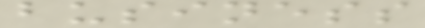business
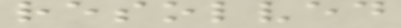resolved
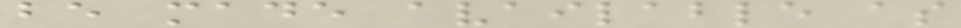be made available as
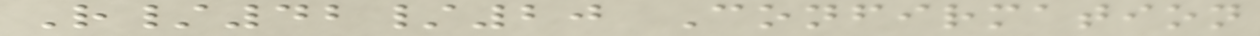R/42/20 Confirmation
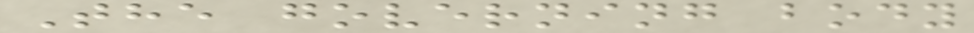The governing body
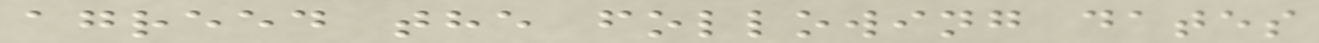agreed the following dates
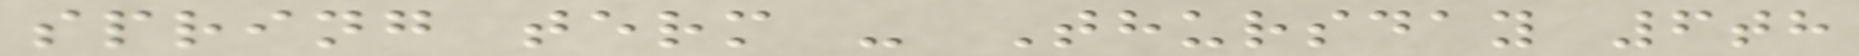spring term - Thursday 6th
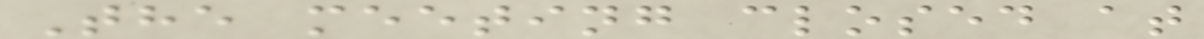The meeting closed at
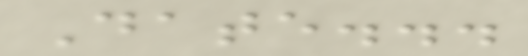Date...
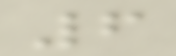6
